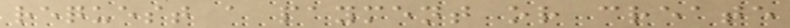request a payment or create
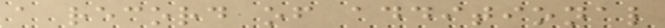a record of additional
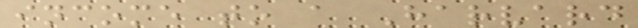income to a Harvard
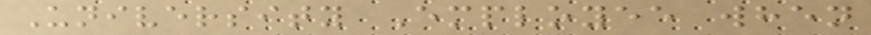University Employee when
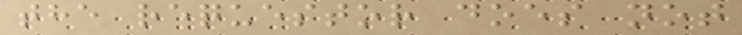the requestor does not
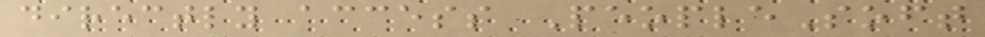directly access PeopleSoft
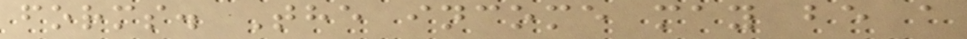forms. The income may be a
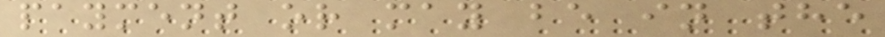payment or may be in the
